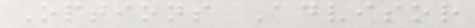Options Advisor
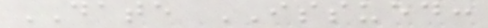DATE ISSUED:
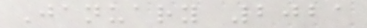January 2021
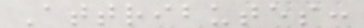Attributes:
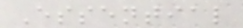Essential
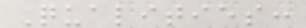Qualities:
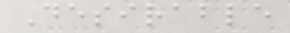Desirable
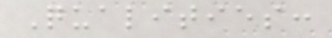Qualities:
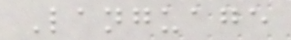Language
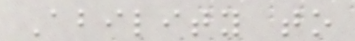Ability to
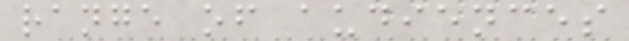range of audiences
